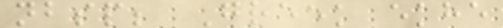nbsp; Greek ekhe
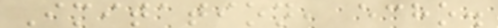Imitation, echo.
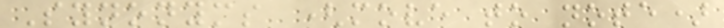Synonyms (move to note)
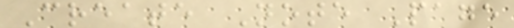Create Note Page
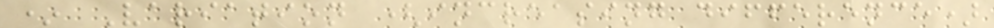* Variation (increasing difference)
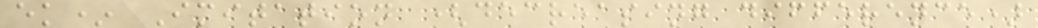ek* Imitation (decreasing difference)
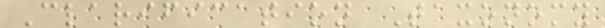Clarification Taxonomy
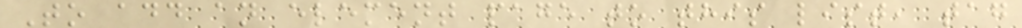To add an element page to this list, tag
